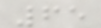65
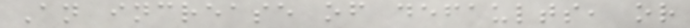An increase of defaults, or
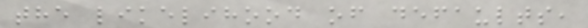the likelihood of defaults,
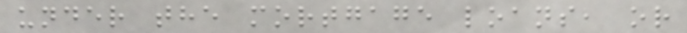under the mortgage loans, or
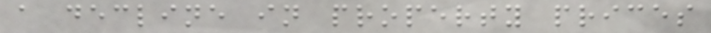a decline in property prices
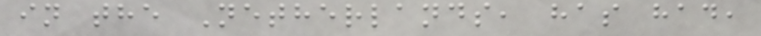in the Netherlands, has had,
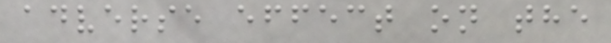adverse effect on the
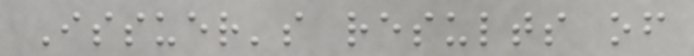Issuer's results of
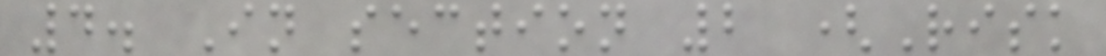4. In section 2 (Risk
